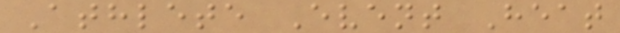Athlete Event Heat
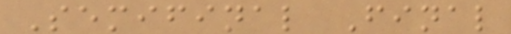Semifinal Final
